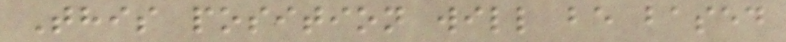This position will be based
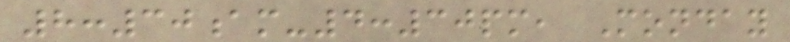8:30am-4:30pm, Monday
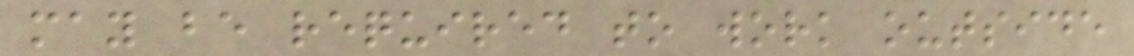may be required to work outside
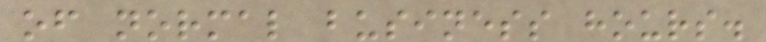of normal business hours.
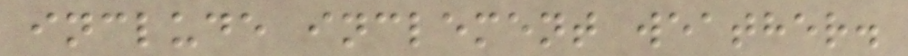include inclement weather.
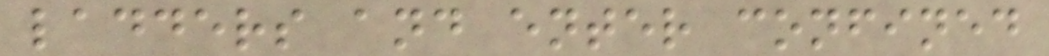ladders and enter confined
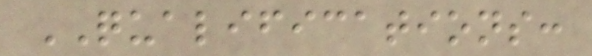QUALIFICATIONS:
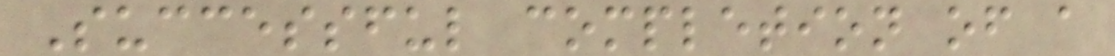Successful completion of a
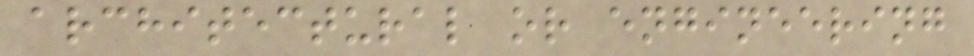architectural or engineering
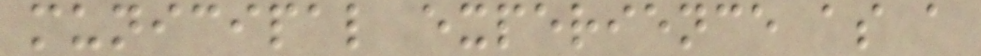municipal experience as a
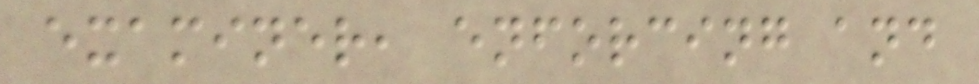examiner, enforcing and
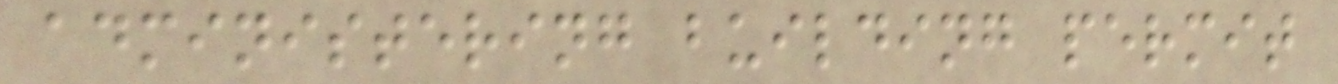administering building permit
